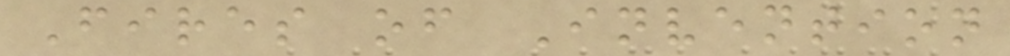Fires of Invention
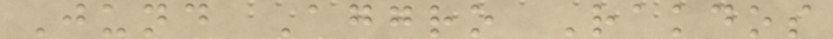Jund Aggro Rakdos
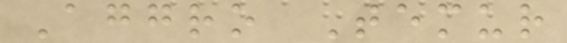Aggro Temur
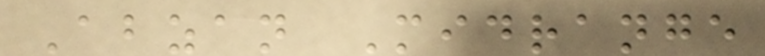Abzan Midrange
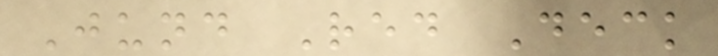Jund Red Deck
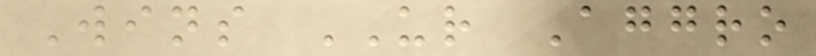Wins UR Aggro
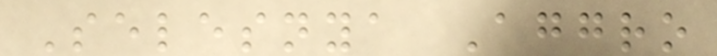Selesnya Aggro
